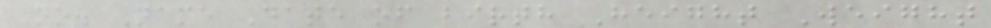No. Name Date of birth Height Weight
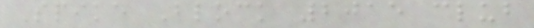Spike Block 2015 club
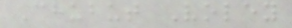Chubut Voley
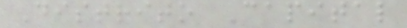Distrito Capital
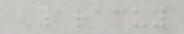Yaracuy
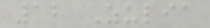12 Zulia
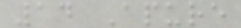14 Apure
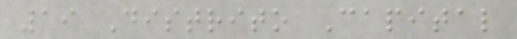19 Distrito Capital
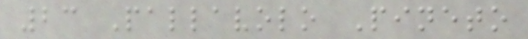23 Pallavolo Pineto
